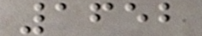1652
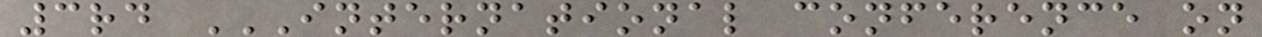3rd INTERNATIONAL CONFERENCE ON
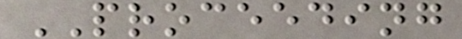PROCEEDING
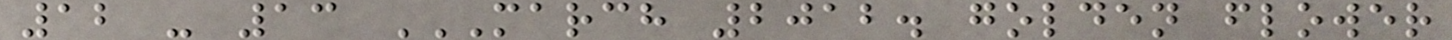12 - 13 MARCH 2012. GOLDEN FLOWER
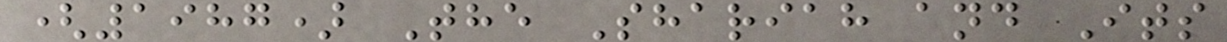(1987) The Shariah and Its
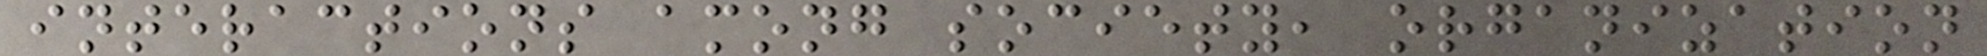interactions among society, organization
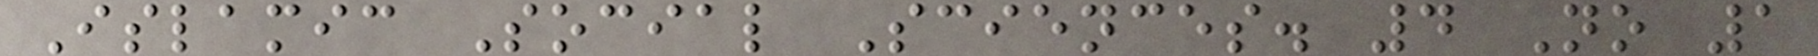Islamic Social Sciences. 4 No 1
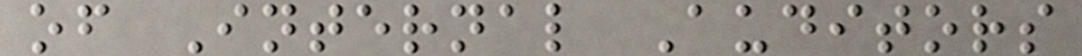of Internal Auditors
